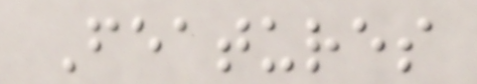Features
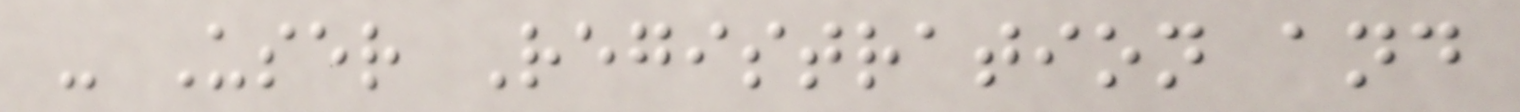- User Registration and
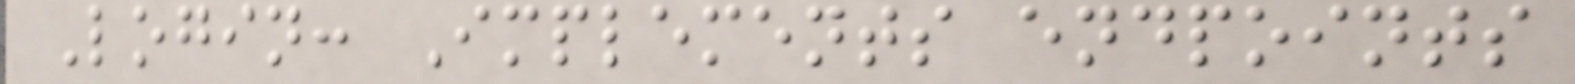Login: Implements endpoints
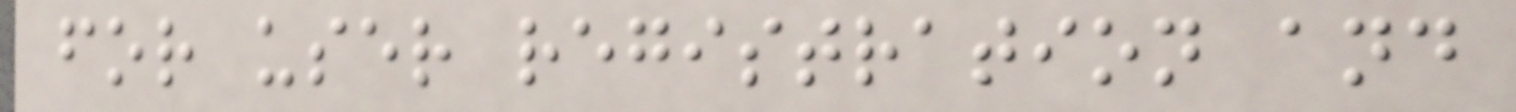for user registration and
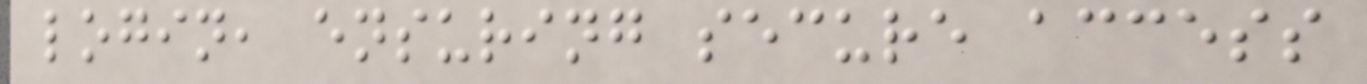login, ensuring secure access
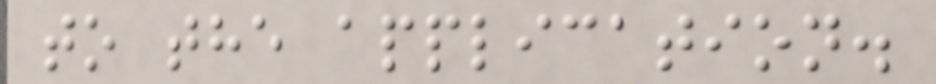to the application.
